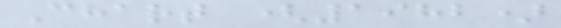Chart (1982)
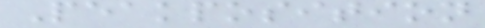Peakposition
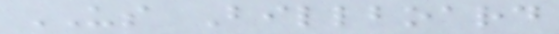US Billboard
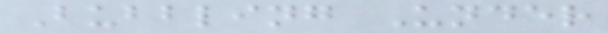Bubbling Under
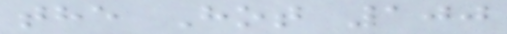the Hot 100
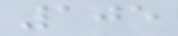105
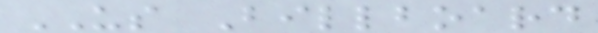US Billboard
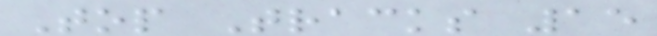Top Tracks 15
